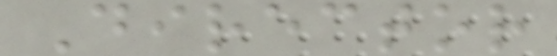Director
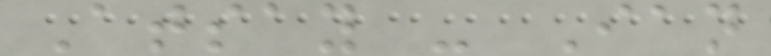Atsay - Ian
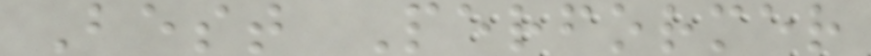Best Performer
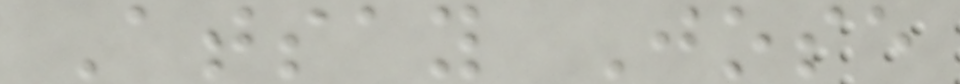Atsay Jose
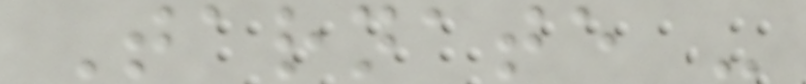Tarnate -
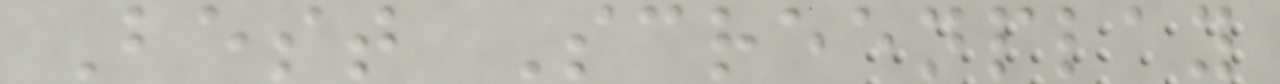Best Screenplay
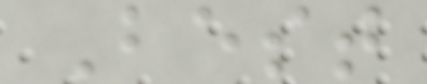Best
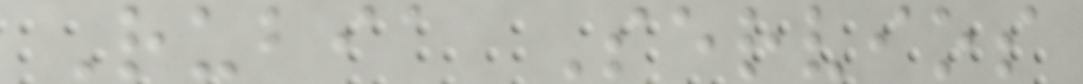Rubia Servios
